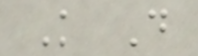K D
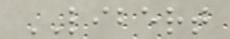LIBERT
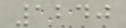1240
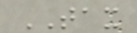TAX
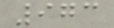973
